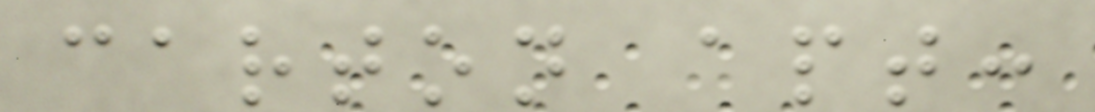carton apt:
